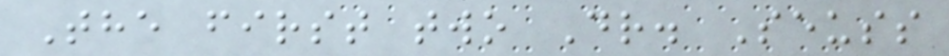The first two Dr. Seuss
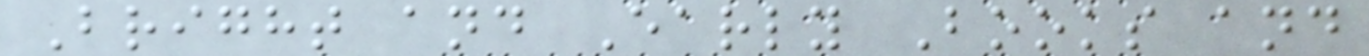Bright and Early Books and
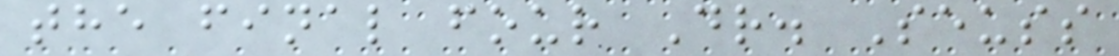the final four Dr. Seuss
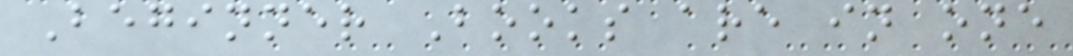Beginner Books are in one
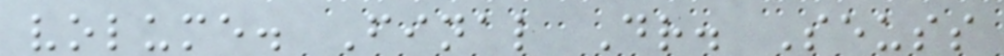volume. Final Dr. Seuss
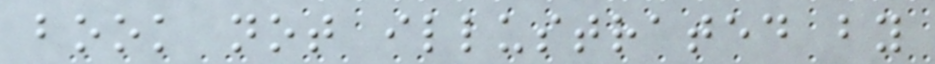book not illustrated by
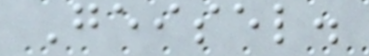Geisel.
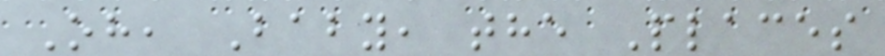Oh, Baby, the Places
